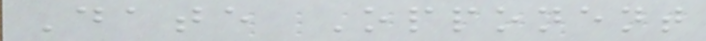Date Opponent
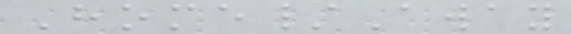Home/Away
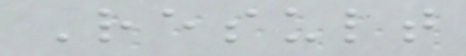Result
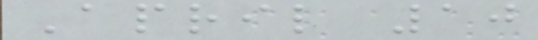April 10
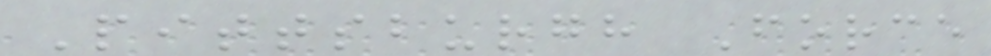Pittsburgh Force
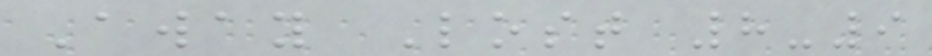Away Lost 8-9
